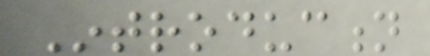Introduction
